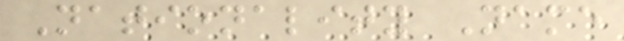Nationality Name
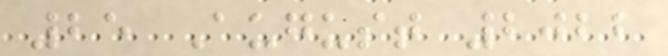25 August 2022
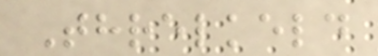Threlkeld
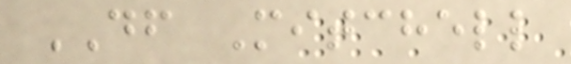DF Mitchell
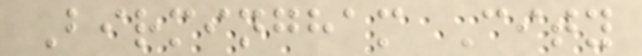Birmingham City
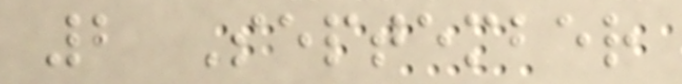2 September
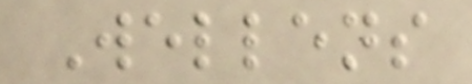Wellens
